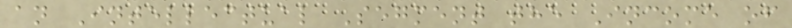an Intellectual Segment the Income of
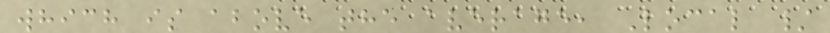which is above the average, Local /
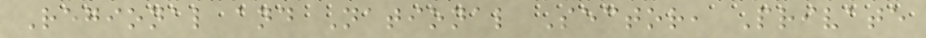Regional and National Sector, Private
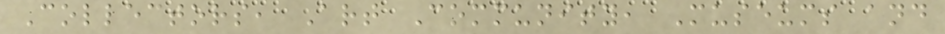Collectors, Art Community, Museums and
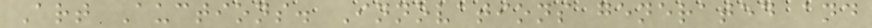Art Auctions. Innovations generated and
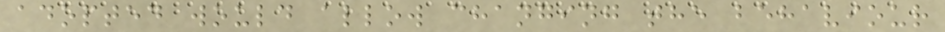adopted would allow changing the behaviour
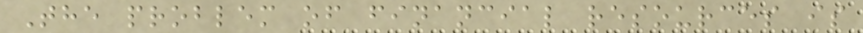The problem of financial resources is
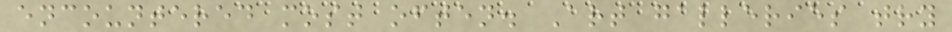encountered most often. Art galleries try
